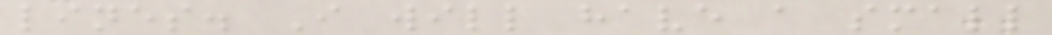lines. I will have a small
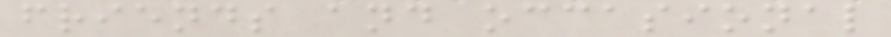friends and occasional
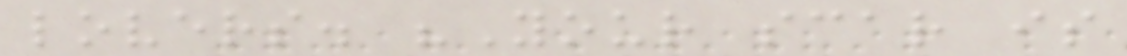lovers. "Your scar is
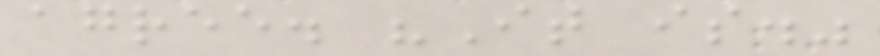agree. "It is."
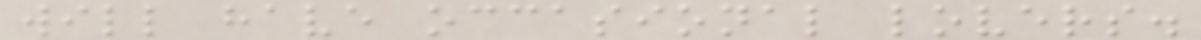will have occasional lovers.
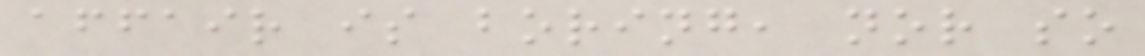affair is boring, nor so
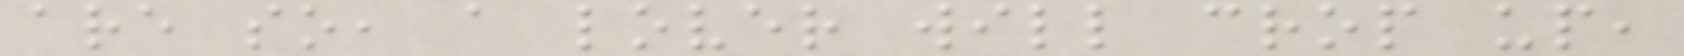are so, a lover will crop up,
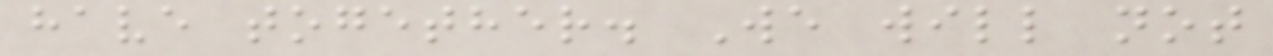have together. We will not
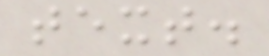text.
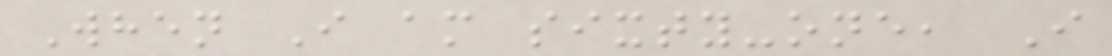When I am sixty-one, I
